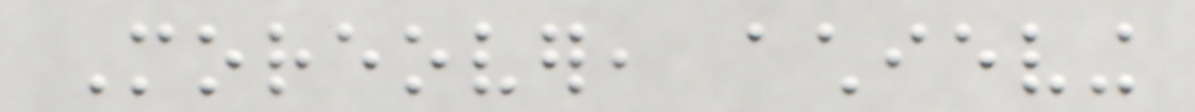Moreover, achieving
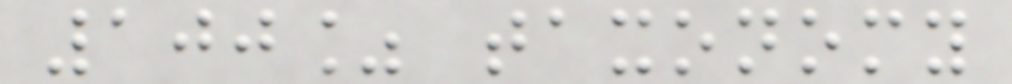100% taxonomy
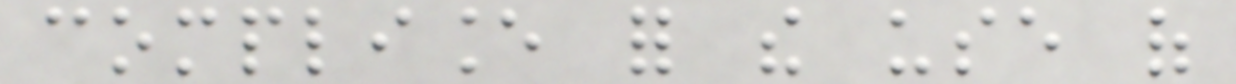compliance for the use of
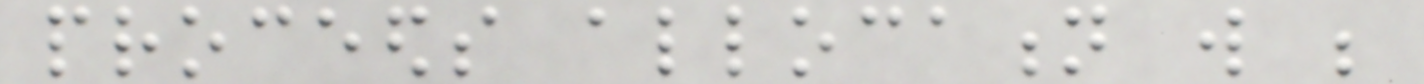proceeds allocation will be
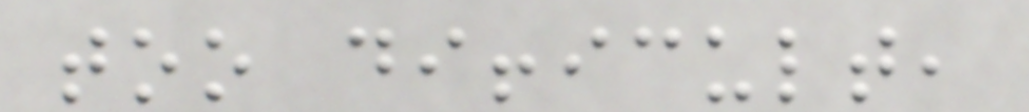too difficult,
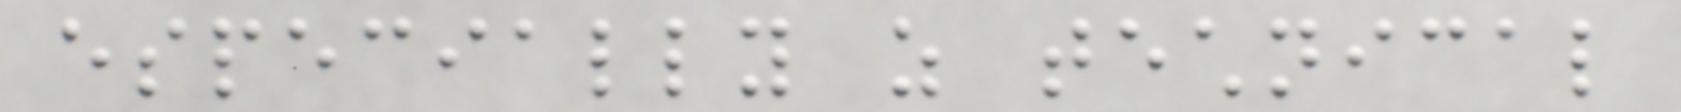especially as technical
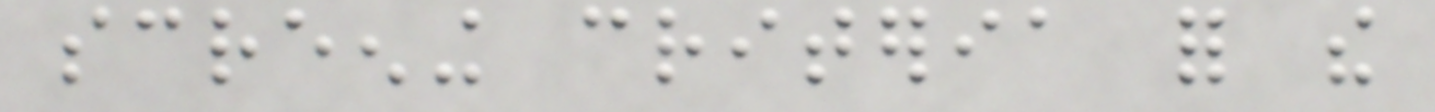screening criteria for the
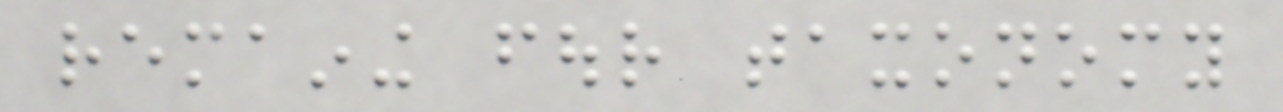remaining four taxonomy
